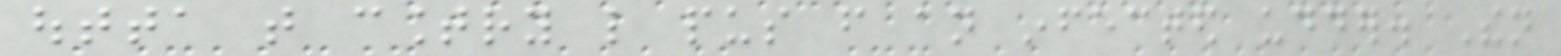outta that country like pus from an infected udder. Then
